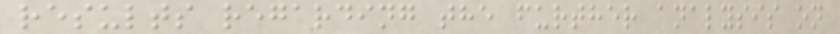results regarding the further analysis on
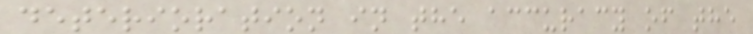deterioration in the accuracy of the
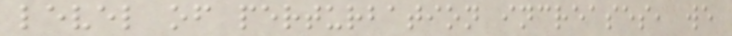level of perturbation increases, we
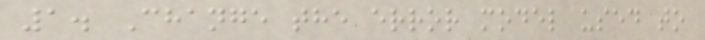1. Change the error model used to
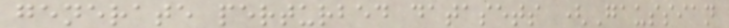generate perturbed datasets (Gaussian
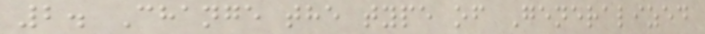2. Change the type of Generalized
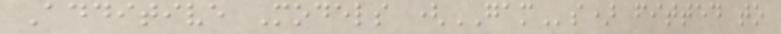Additive Models (GAMs) fitted to
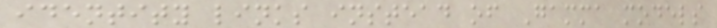identity links instead of Gamma models
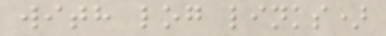with log links)
